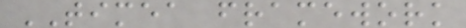TIMEA framework
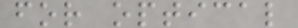for optical
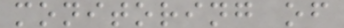monitoring of
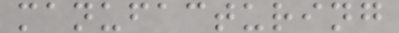manufacturing
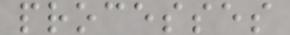processes
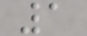1
